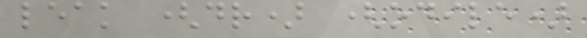leak (dr) (odile)
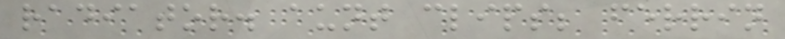radiator. aunt clips; ferrin
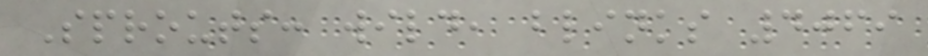Sprouts: wild, blinks 4069
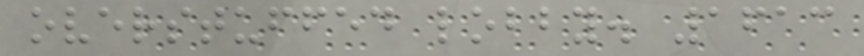overstuffed lobby. 1613
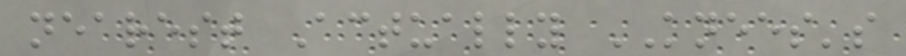nearest Actually KNEES's
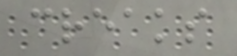creaks
